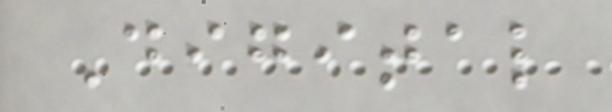Digital
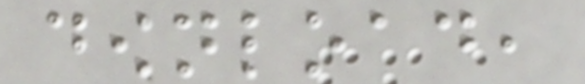download,
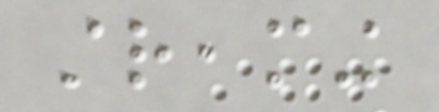streaming
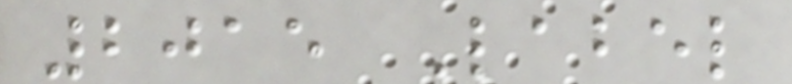2015 Label
